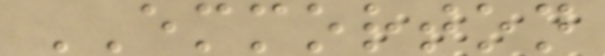EMMORTON
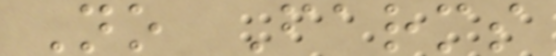No Farms
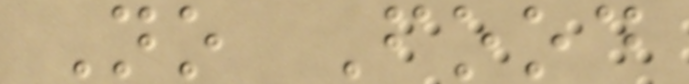No Food
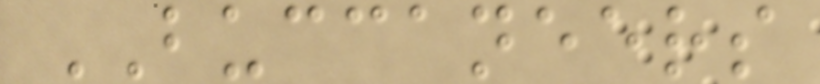BUCCANEERS
